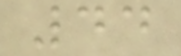44
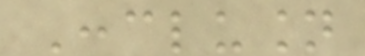Conclusion
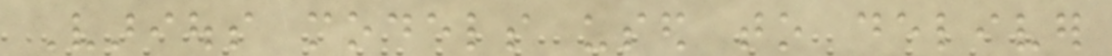Various models used to deliver
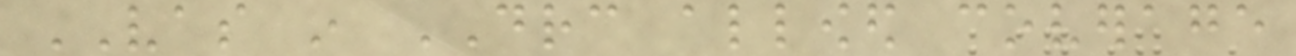VAS in DRC allowed coverage
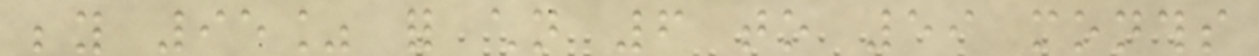beyond 95% for children 6 to 59 months
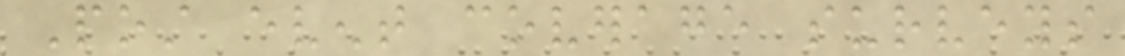Post event coverage surveys
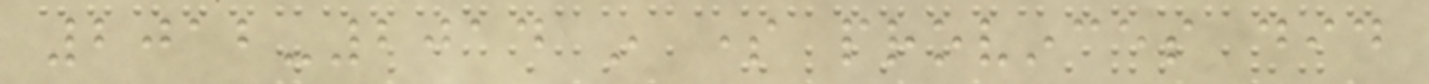2012-2014 in some provinces did
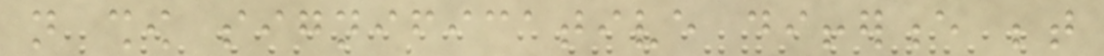not show significative difference between
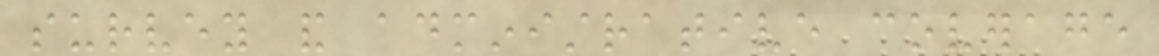survey and administrative coverage
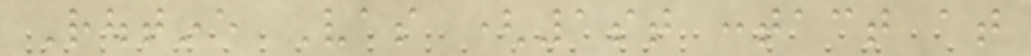Routine Vas (1st contact at
